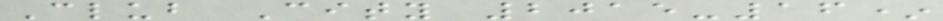Club City 2015-16*
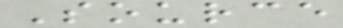Source
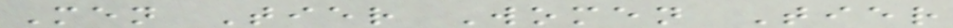Men Tier Women Tier
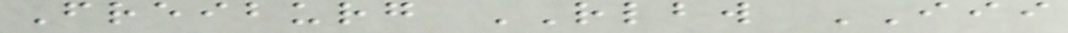Freiburg RLBW III
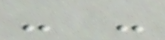- -
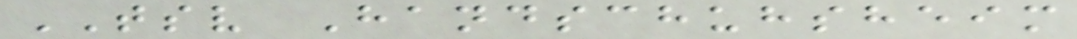TSV Handschuhsheim
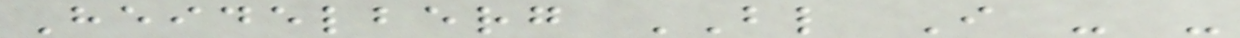Heidelberg BL I - -
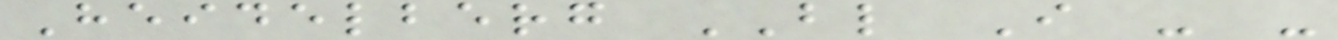Heidelberg BL I - -
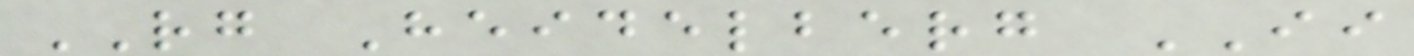RG Heidelberg II
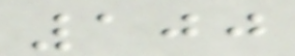100
